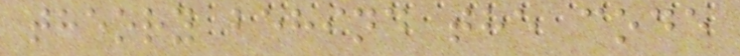theory behind the code
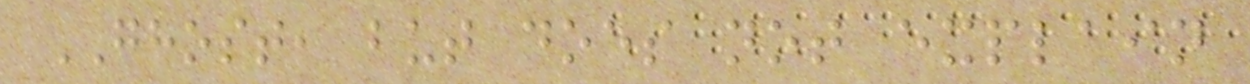GHOST, but does not explain
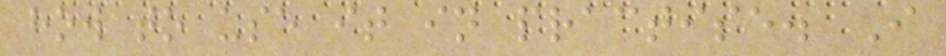how to use it in practise. I
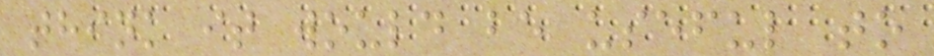think it would be useful to
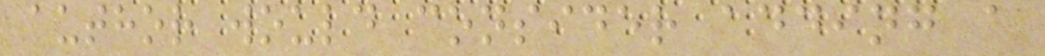author would consider adding a
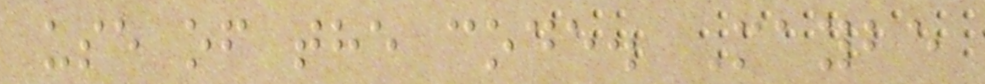use of the code. Maybe
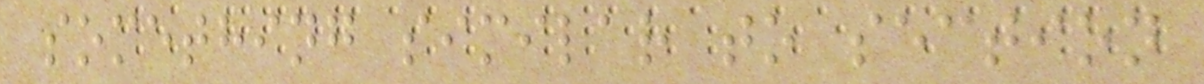something similar to section
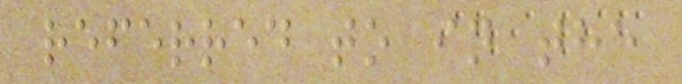referred to in the
